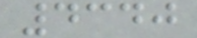4340
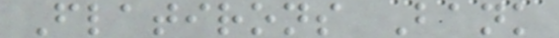Flatirons Bank
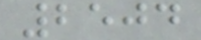2504
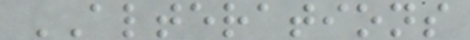ALTERATIONS
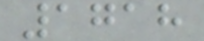1718
